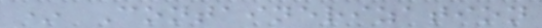* Containerization
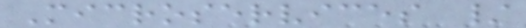Microservices /
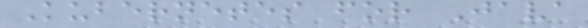Kubernetes for Java
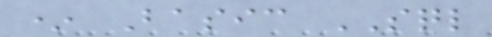* Basic SQL
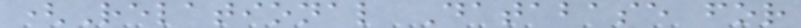(Relational Database for
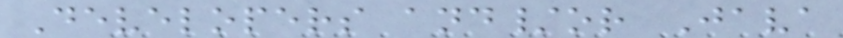Developers and/or Java
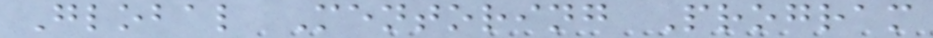Global Mentoring Program
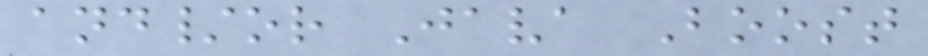and/or Java Boost
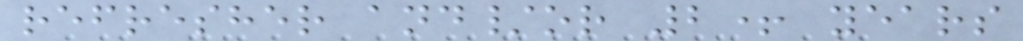refresher and/or 2+ years
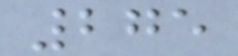275
